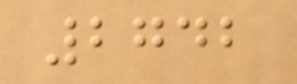2742
